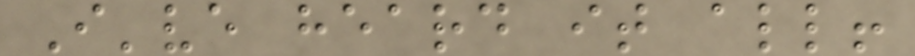I've heard it all!
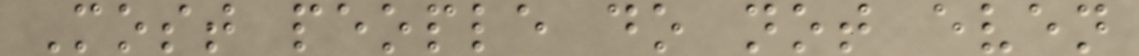Most people do not even
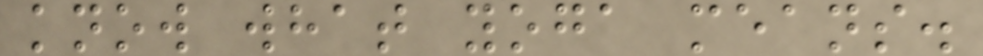know what yoga means.
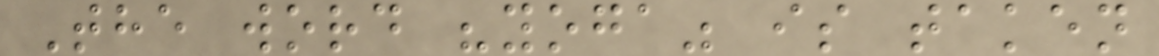The word "yoga" is taken
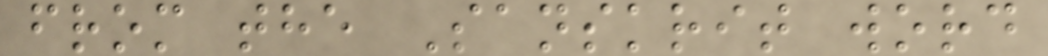from the Sanskrit word
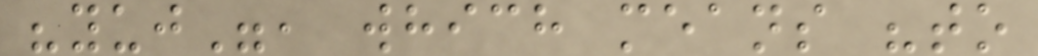"yuj", which means "to
